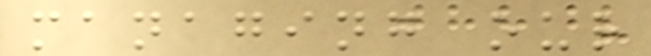managing our
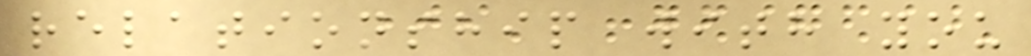relationship with you
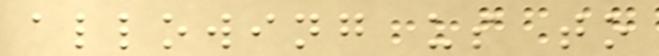allowing us to
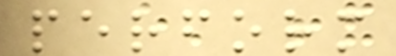perform
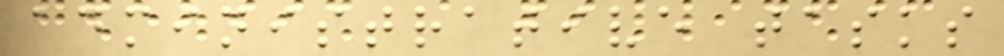administrative tasks
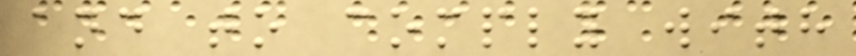and to comply with
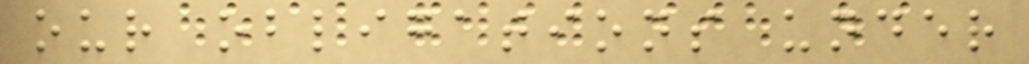our obligations under
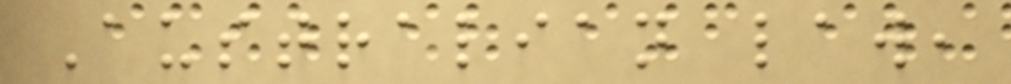Australian law,
